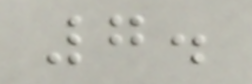7.
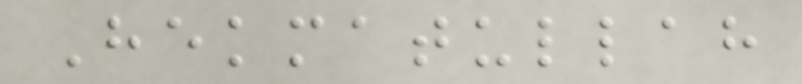Hekmatullah
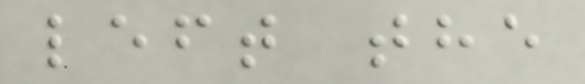left the
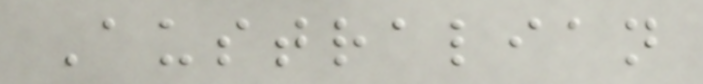Australian
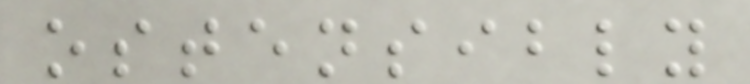ostensibly
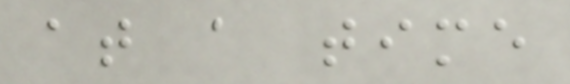at a time
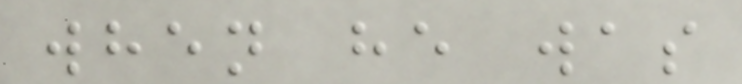when he was
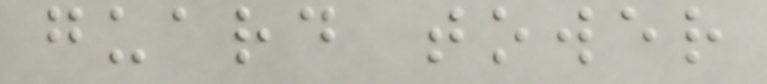guard tower
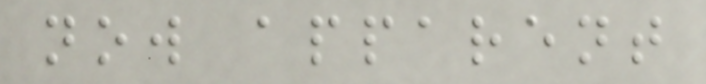now apparent
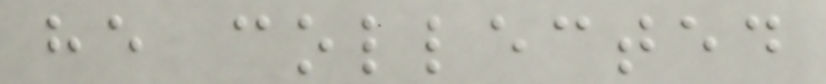he collected
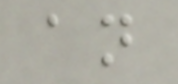an
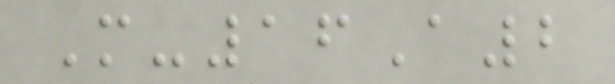M-16A2
